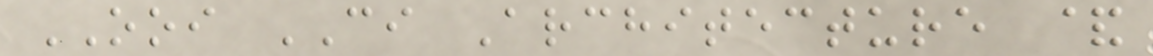OOI CI Architecture &
